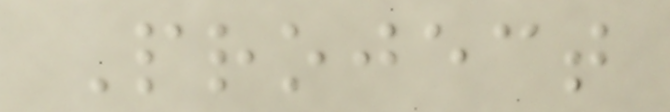Project
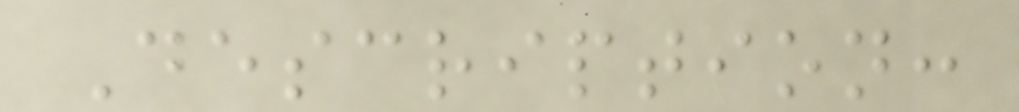Description:
